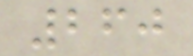260
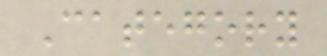Category
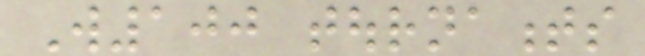W100 tournaments
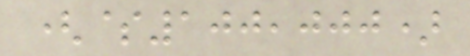($100,000)
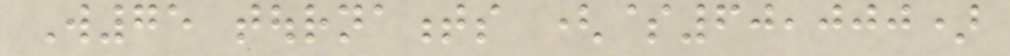W75 tournaments ($60,000)
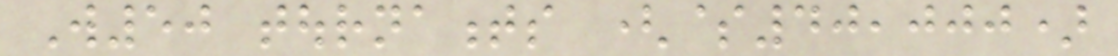W50 tournaments ($40,000)
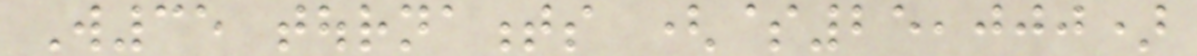W35 tournaments ($25,000)
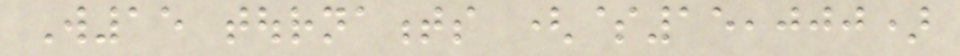W15 tournaments ($15,000)
